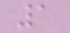1
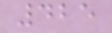425
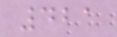421
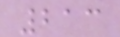213
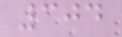304
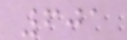601
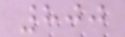800
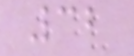32
